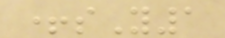+sY1
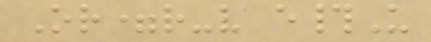Or=r-v e#U
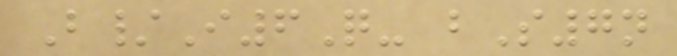B/I6Q- bS7n
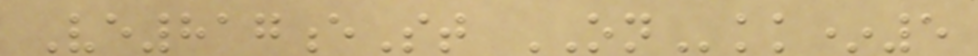Ve817eSt ONkk*5
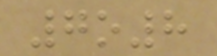7o8
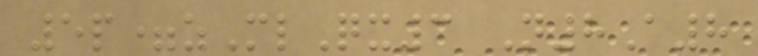5p=zMlQx3 N8A8
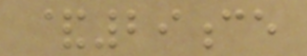&29ce
